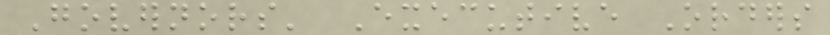Governors' Executive Orders
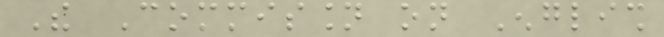The Commission on English
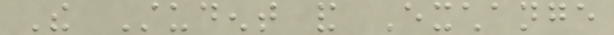The Student and Exchange
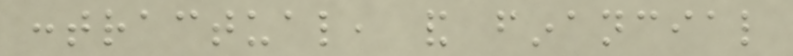contractual, and financial
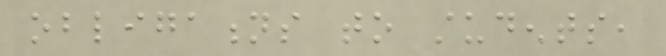obligations to students,
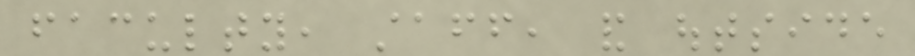faculty, staff, and outside
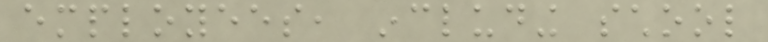employees, including school
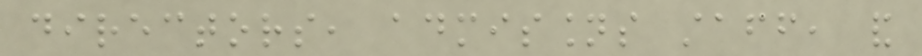directors, admissions staff, and
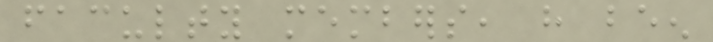faculty members, have been
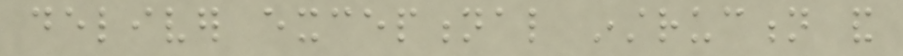deliver exceptional instruction and
